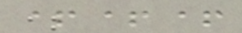+++
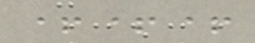+++
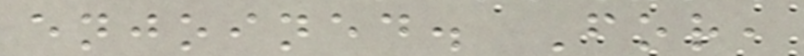enjoined. For,
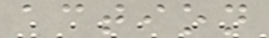action
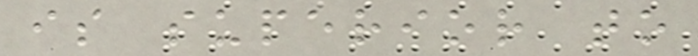is superior to
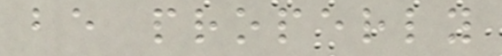be properly
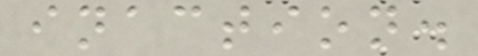inaction.
